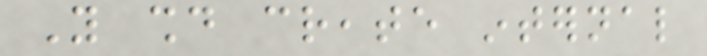You should create internal
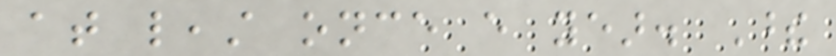at least once every year. These
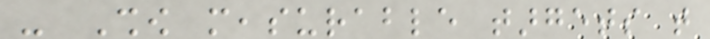- Show measurable targets that
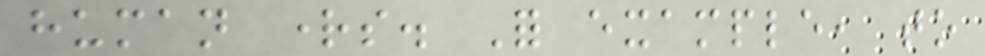human rights. For example, to
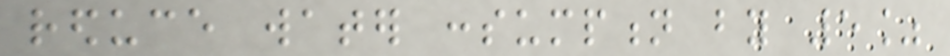reduce water consumption by 5%
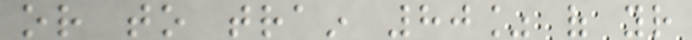or to train 80% of your
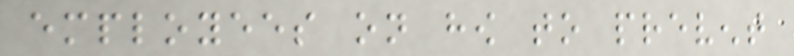employees on how to prevent
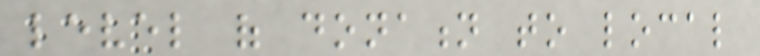level of donation to local
